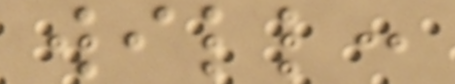will:
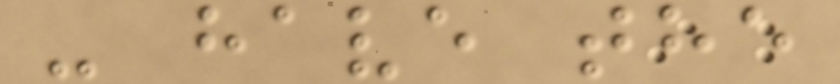- have the
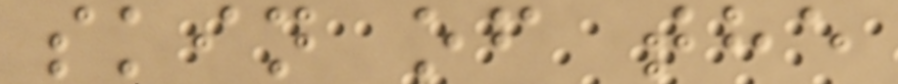skin of the
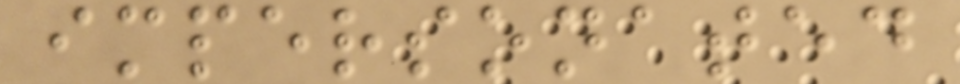impersonated
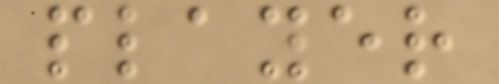player
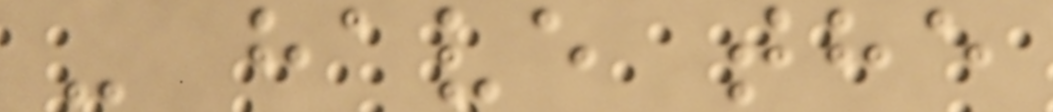- have the
